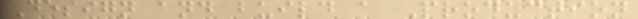Design and build a Production
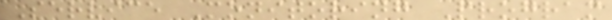Service Monitoring Program
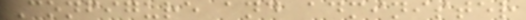Configure and administer
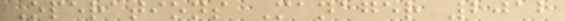Operations Manager 2012
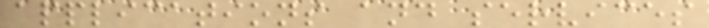applications and services
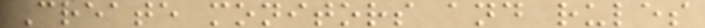Create monitors and rules
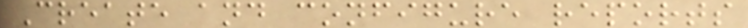Create and configure reports
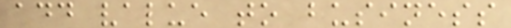add value to business
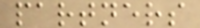partners
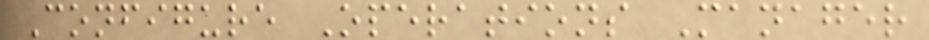Configure Operations Manager
